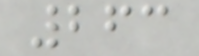263
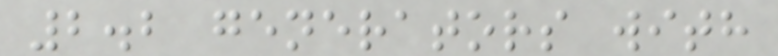2.2 generators with
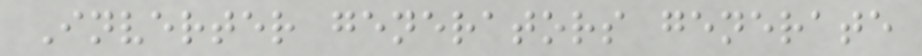Inverter generators generate
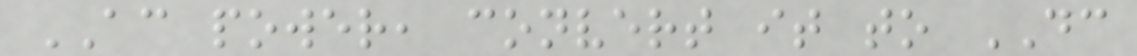AC power, convert it to DC
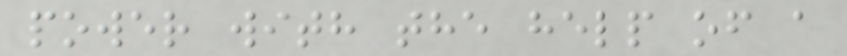power with the help of a
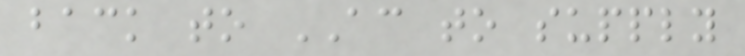back to AC to supply
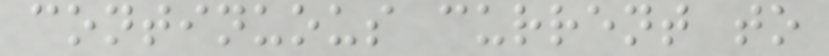continuous current to
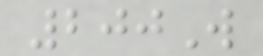200W
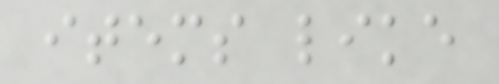items like
